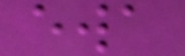ewa
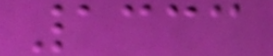1333
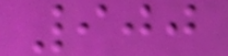900
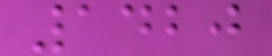1420
